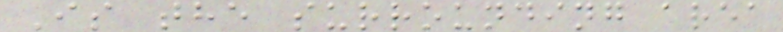Is the surrounding area
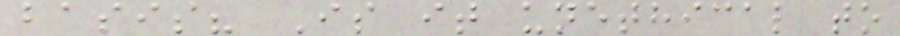basis? Is it unethical to
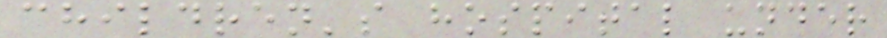children's hospital under
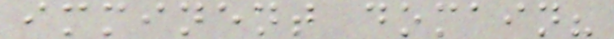imminent domain?
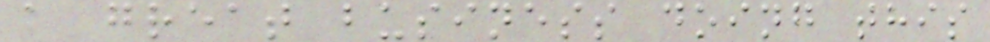a great business doing this
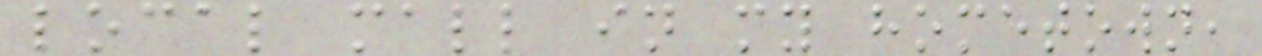local mall in my hometown,
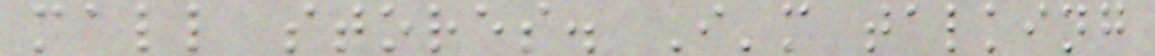mall stores. I'm talking
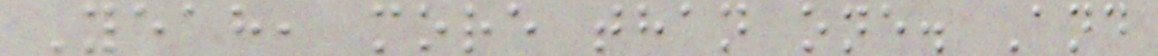Yeah, more than one. And
